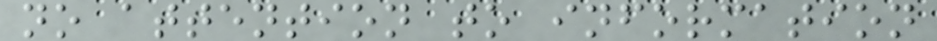no attention to information
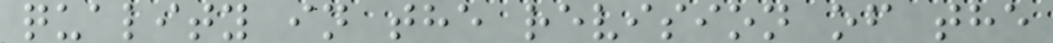quality in the revision of the
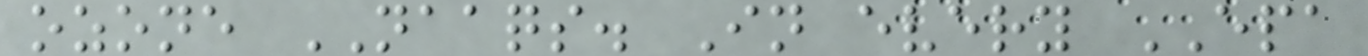ozone NAAQS. In every EPA
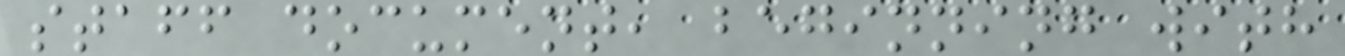staff document, beginning with
